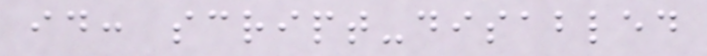id: script-disabled
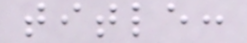title:
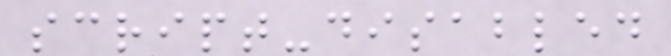script-disabled
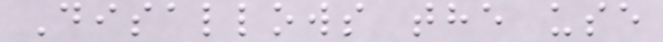Disallows the use
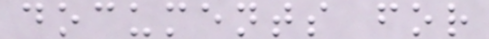documents for
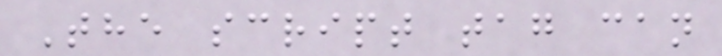The script tag can
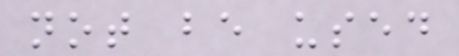not be used
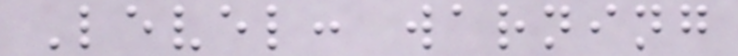Level: warning
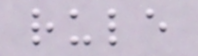rule
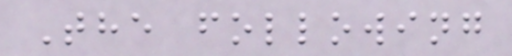The following
